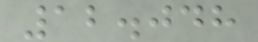12.048
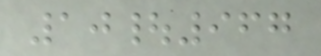10|967
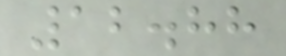12.88
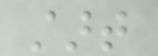start
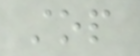stop
